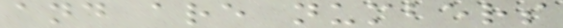and are numbers
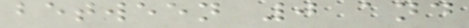between 0 and
